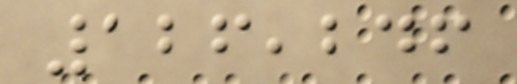126,246
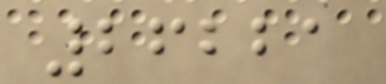26221
